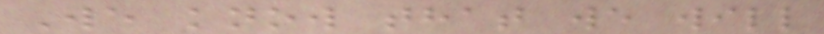We know that we will
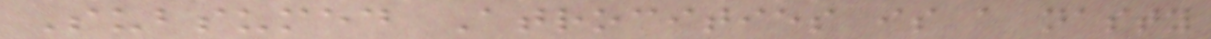Subsumed Atrocities is a nasty
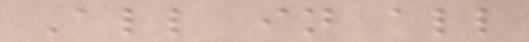All in all
